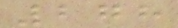278
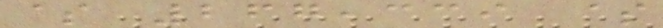$ 267,339 $
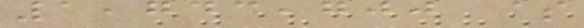1,743,700 $
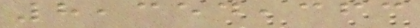8,354,363
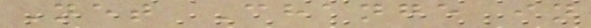Net Change in
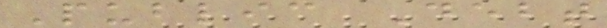Public Debt
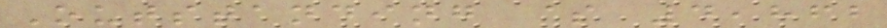Outstanding $ 4,862
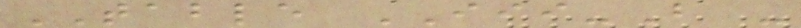TABLE III-B -
